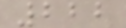222
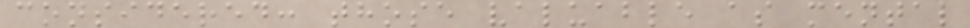considered: those valuable as mental
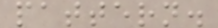pattern.
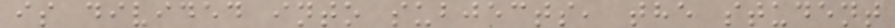is divided into subjects, the student
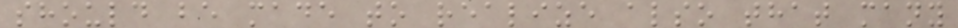should be made to realize also that many
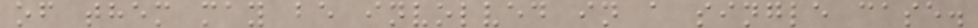of them may be involved in a single case.
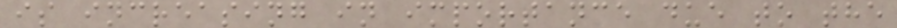is increasing in importance due to the
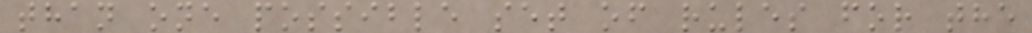than one possible set of rules for the
